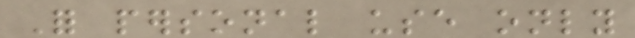For personal use only
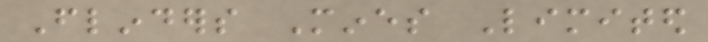Flinders Mines Limited
